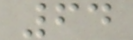64
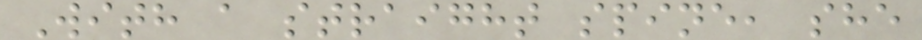With a straight spine, she
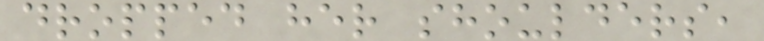dropped her shoulders,
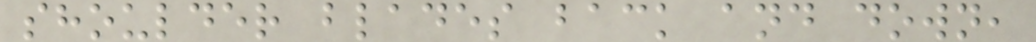shoulder blades back and down,
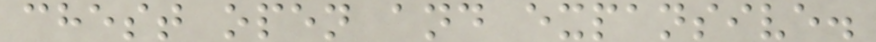chest open and expansive.
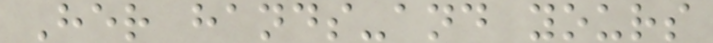Her hands-and yours
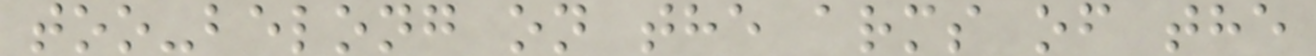too-belong on the arms of the
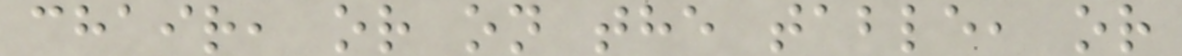chair, or on the table, or
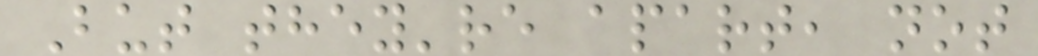But they're apart, not
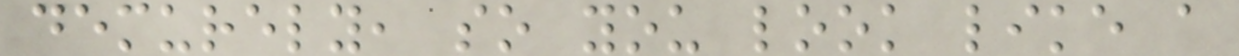demurely, so you look like a
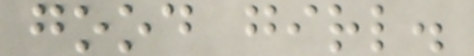good girl.
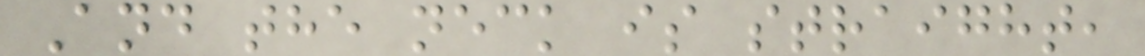And the neck is straight,
